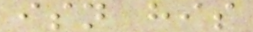isn his
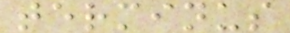terminus
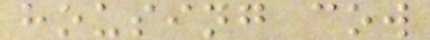housing cow
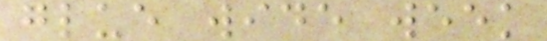glue wide week
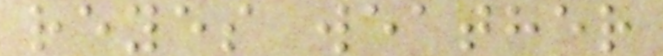reyes weather
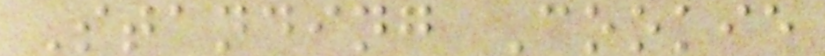Standing Cookie
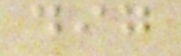dig
